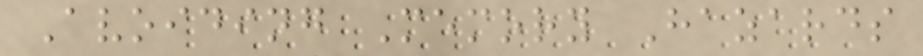Avoiding Memory Hazards
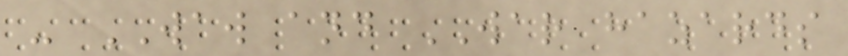- WAW and WAR hazards
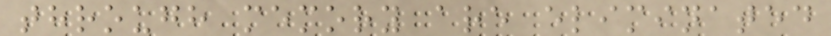through memory are eliminated
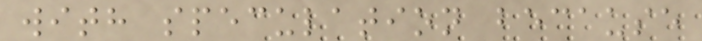with speculation because
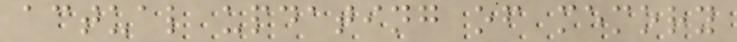actual updating of memory
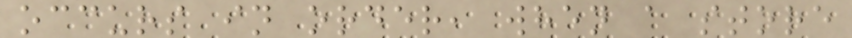occurs in order, when a store
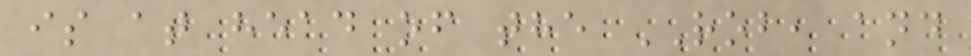is at head of the ROB, and
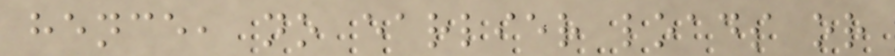hence, no earlier loads or
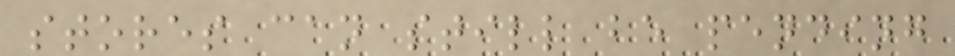stores can still be pending
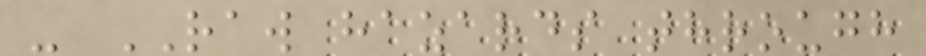- RAW hazards through
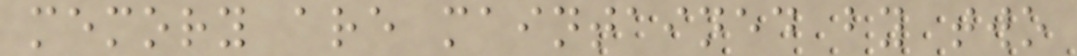memory are maintained by two
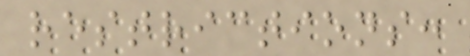restrictions:
